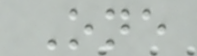One
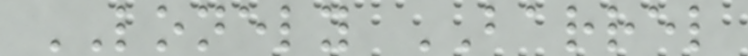LONELY BARREL
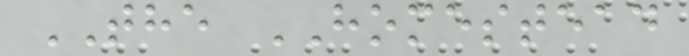THE HOMESTEAD
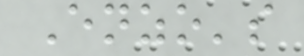Enzo's
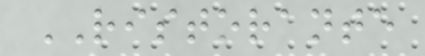RISTORANTE
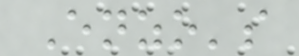Enzo's
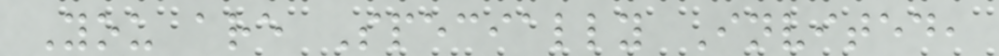You are Specially Invited,
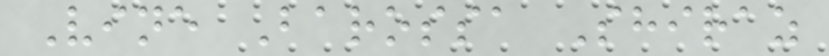Vine Barossa Shiraz
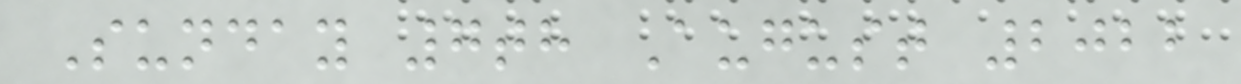Sunday 7th August 2022
